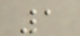1
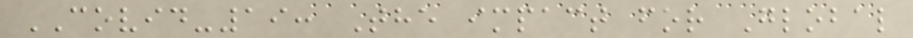COVID-19: The impact for Global
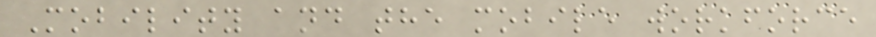Mobility and the mobile workforce
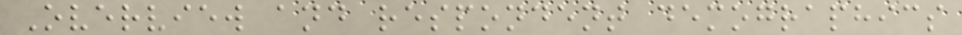Overview and respondent demographics
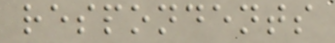respondents
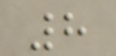8
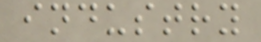industry
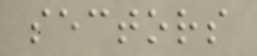sectors
